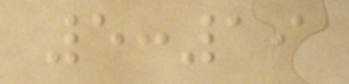5:19
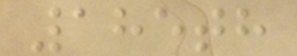185th
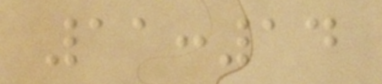11:14
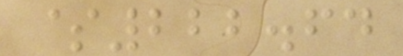$222.64
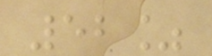52%
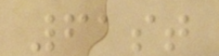61st
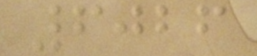6026
